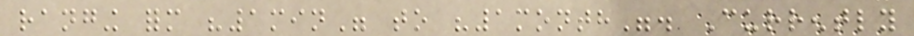ranging form "1min" to "1month". Currently
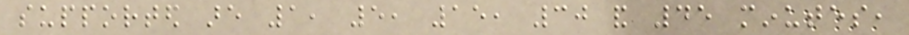supported are 1, 5, 15, 30 and 45 minutes,
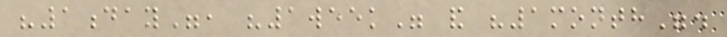"1day", "1week" and "1month".
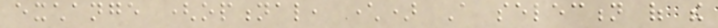exchange (optional, character) A selection of the
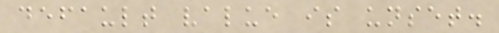default value is unset.
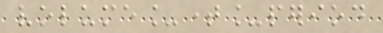volume_time_period
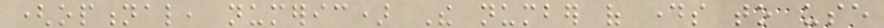(optional, numeric) The number of days to use
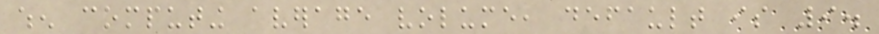when computing average volume, default is 9.
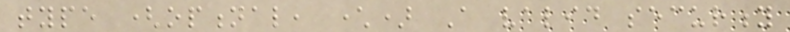type (optional, character) A valid security
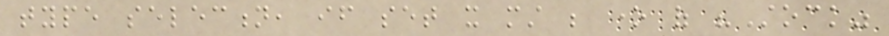type selection, if set it must be one of "Stock"
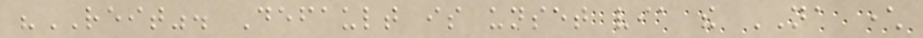"REIT". Default is unset via the NA character
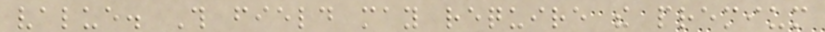value. This field may require the premium
